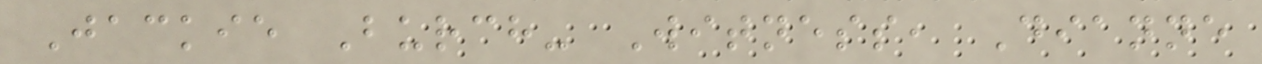Jackie Burch- Witness, Dianne
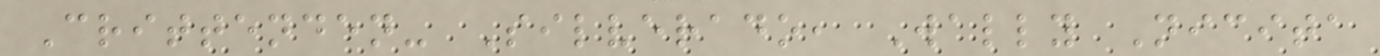Crittenden- Silverado, Wally Nicita
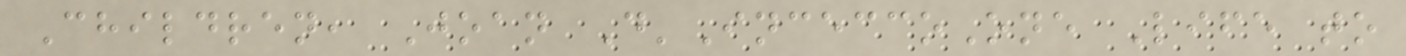Children, Joan D'InceccoOne Life to
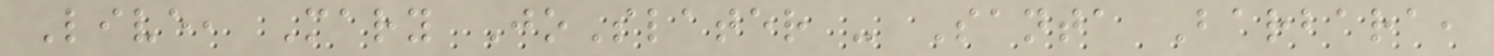Live, Mary JoSlater - Santa Barbara,
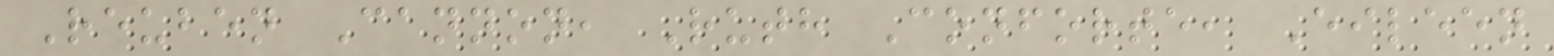Reuben Cannon, Ruth Conforte, Eileen
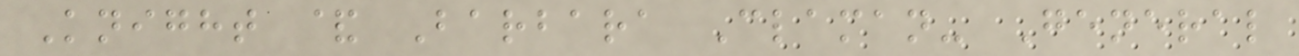Knight & Barbara Claman- General
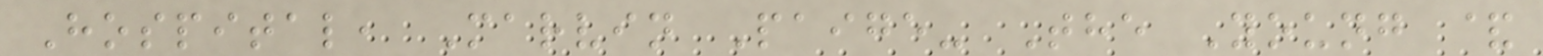Hospital, Marvin Paige- The Young &
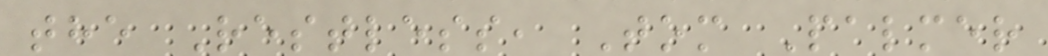the Restless, Tom Palmer
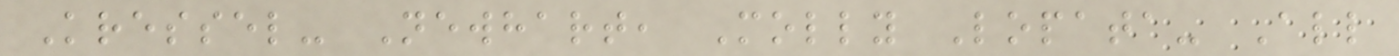Kressel- Newhart, Molly Lopata- All
